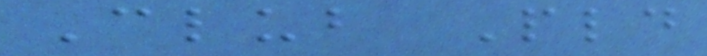Club Pld
